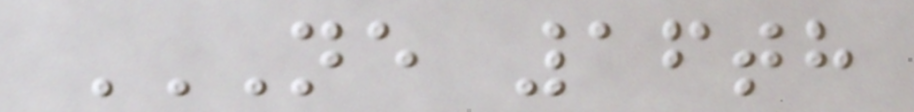NE 16TH
